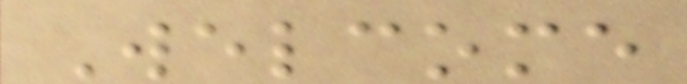Welcome
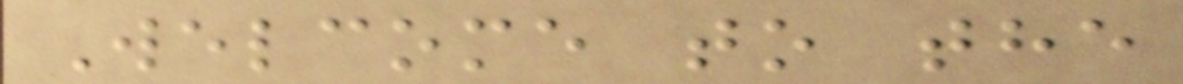Welcome to the
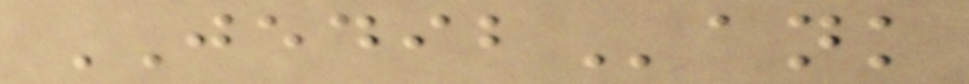JEDIBank
